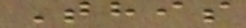This
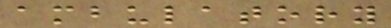ambulatory
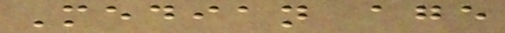Median age
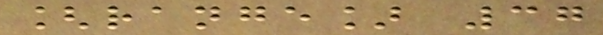[range] 37
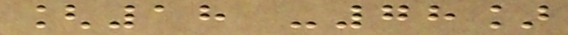[18 -78]
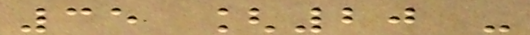35 [20 -
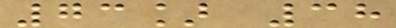73] 38
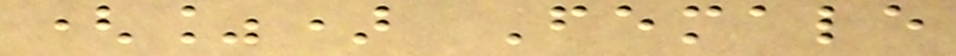(%) Female
